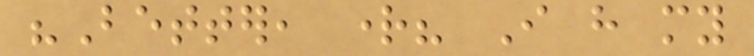"Better, right? I have my
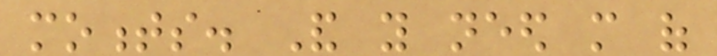moments. And you need more of
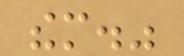them."
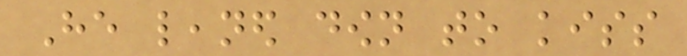He leaned down to kiss
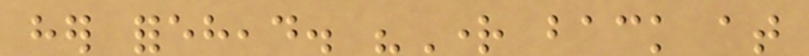her forehead. "Right back at
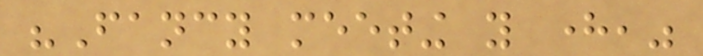"Fancy meeting you here,"
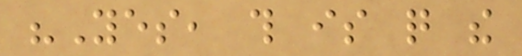"Yes, this is quite the
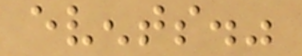events."
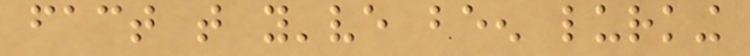fact that you've been lurking
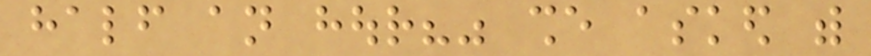half an hour?" she asked with
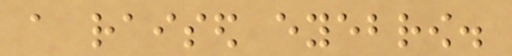a raised eyebrow.
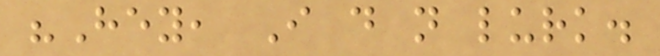"Hey, I do not lurk.
